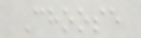Choose
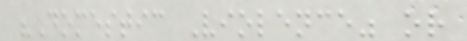"Domestic Violence" or
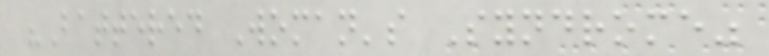"Battered Woman's Syndrome"
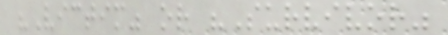"Victim" or "Survivor"
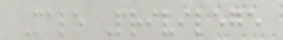Male Privilege
